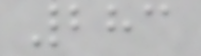283
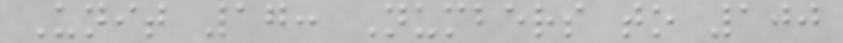Unit 17: Numbers to 100
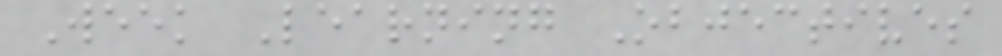Week Learning Objectives
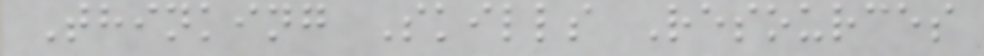Thinking Skills Resources
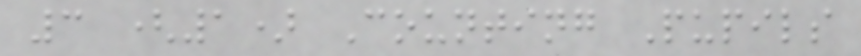3 (1) Counting Pupils
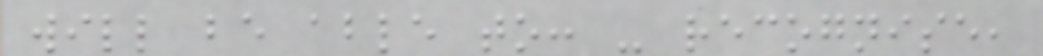will be able to: - recognise,
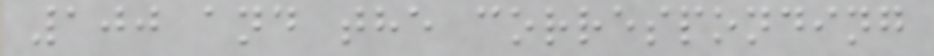100 and the corresponding
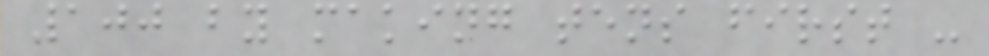100 by making tens first -
